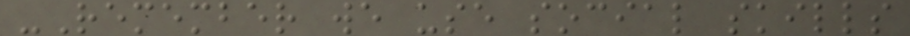-Remember we use social skills
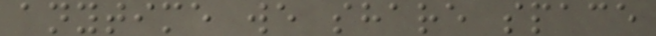anytime we share space
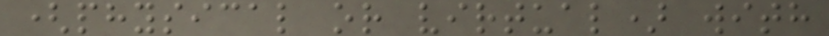(physical or virtual) with
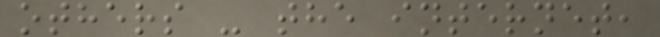others - the internet,
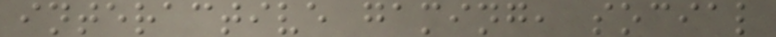interactive gaming, social
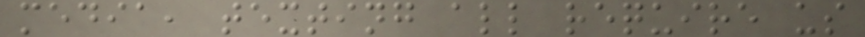media, texting all require us
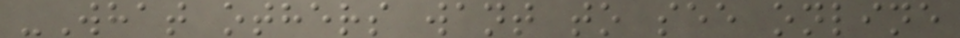-What others want to see online
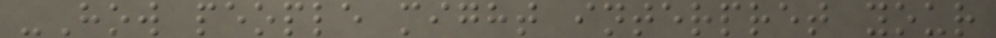-How people might interpret your
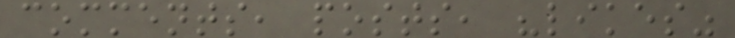comments, posts, "likes"
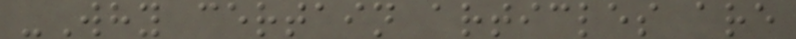-Why certain articles are
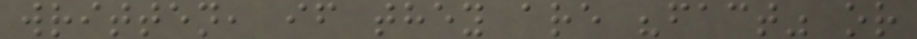written, if they are "fact" or
